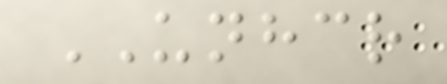UNHCR
